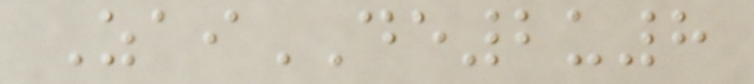ZaiDE2u8
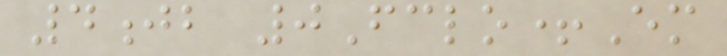4jb 0Fclo+Em
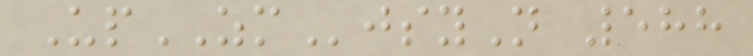UpZMjsyN 588
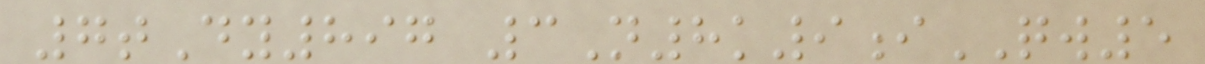7tDy897 3N8k9iQW5
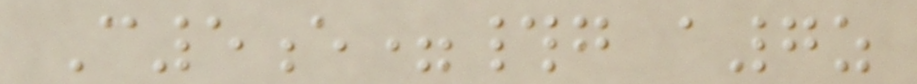C5e=#g a7z
